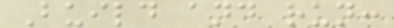Build and run:
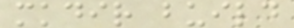mkdir build
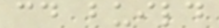cd build
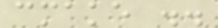cmake ..
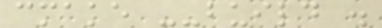cmake --build .
